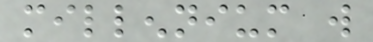millennium will
